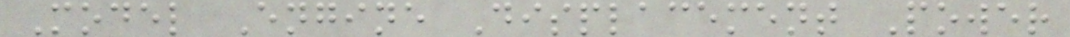Model Engine Displacement Power
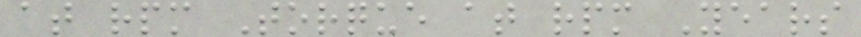at rpm Torque at rpm Years
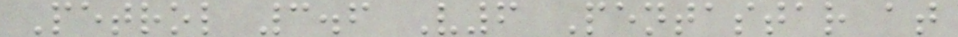Petrol 3.6 V6 Pentastar at
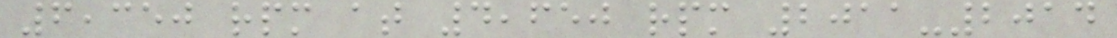6,350 rpm at 4,650 rpm 2011-2014
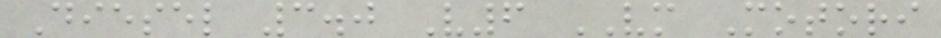Diesel 3.0 V6 VM Motori
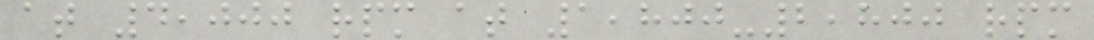at 4,000 rpm at 1,800-2,800 rpm
